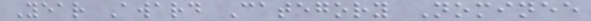Year Award Category Nominee
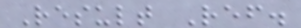Result Ref.
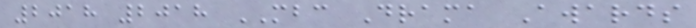2018 2018 MBC Drama Awards
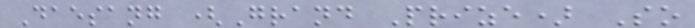Daesang (Grand Prize) So
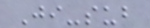Ji-sub
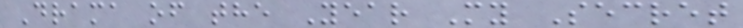Drama of the Year My Secret
